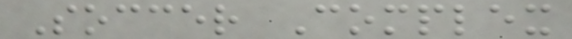Soccer Complex
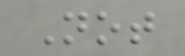Not
